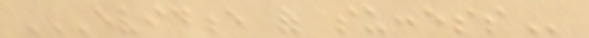EVIDENCE OF SUCCESS
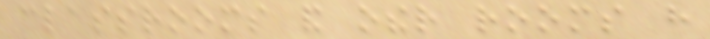classrooms and other rooms have
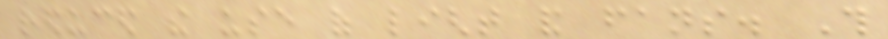reduced the use of light and fans. This
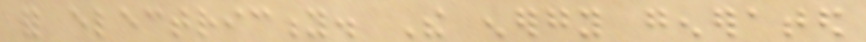for electricity. The energy generated
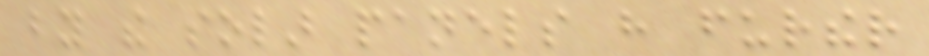by the solar panels have further
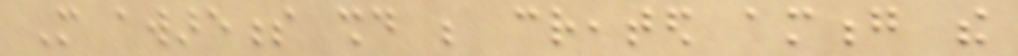More awareness should be created among the
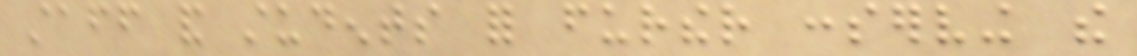staff and students for further conserving the
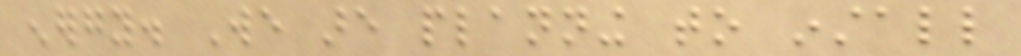energy. We are planning to install
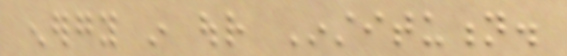energy in our Institution.
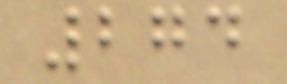274
